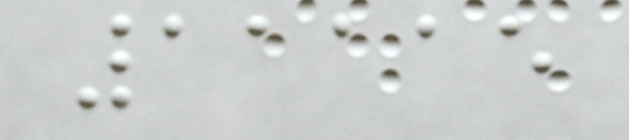11115
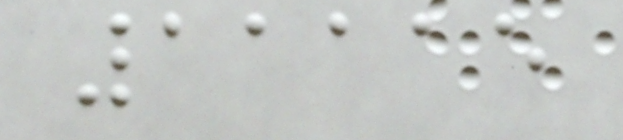11115
